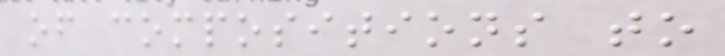of compositions to
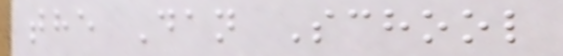the Dan School
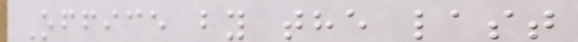Office by the last
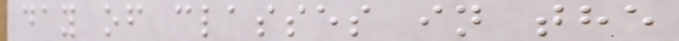day of classes in the
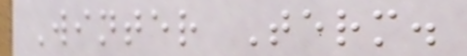Winter Term.
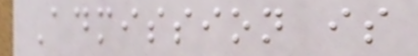Admission is
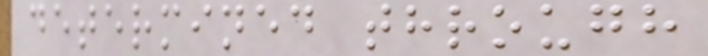determined through
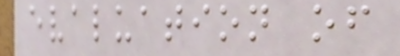evaluation of
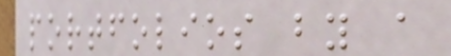portfolios by a
